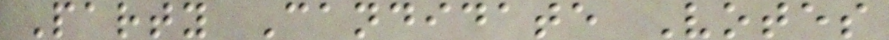Party Candidate Votes
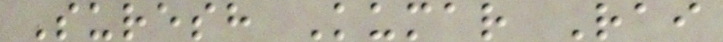Suresh Kumar Rai
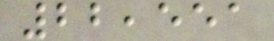22,551
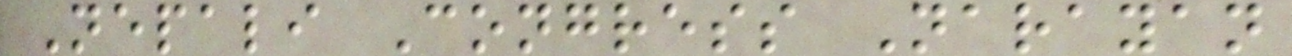Nepali Congress Narayan
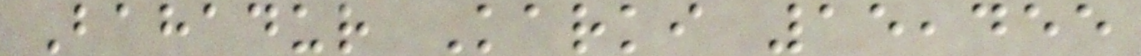Bahadur Karki 15,455
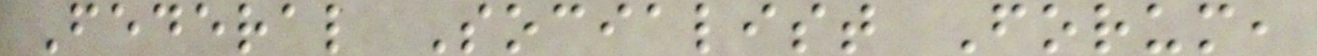Federal Socialist Forum,
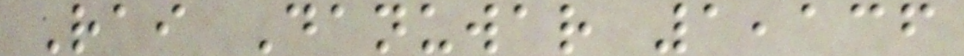Rai Danuwar 1,136
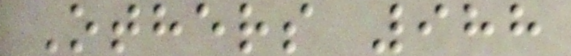Others 988
